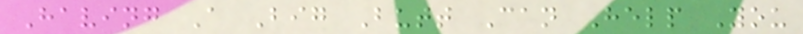Having A Big Butt Can Help You
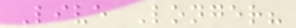Live Longer?
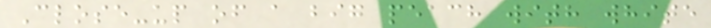Close-up of a big peach with white
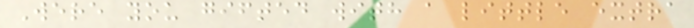Were you gifted with a little extra
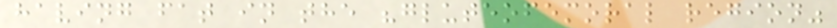having fat in the "gluteofemoral region"
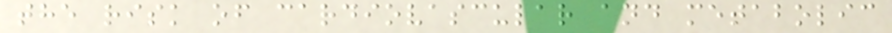the risk of cardiovascular and metabolic
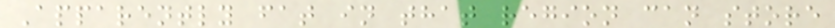Apparently fat in that region can store
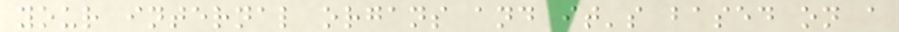your internal organs and it's based on a
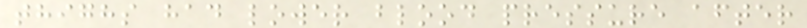thighs had lower blood pressure after
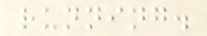running.
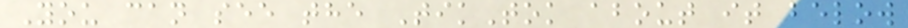You can see the TikTok about it below
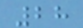28
